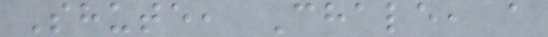Shute, Chale, a
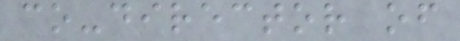co-director of
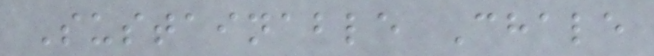Sustainable Chale
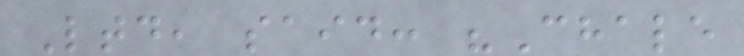Ltd, said: "Chale
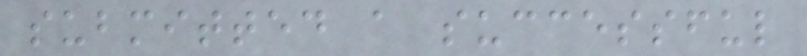submitted a successful
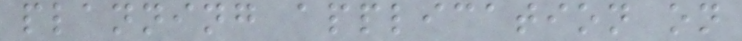planning application on
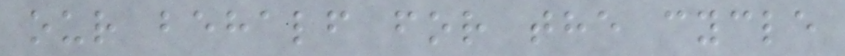our behalf for the cycle
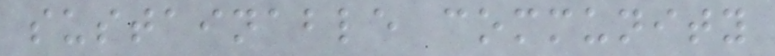sustainable community
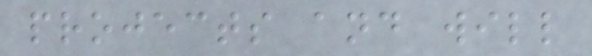projects and will
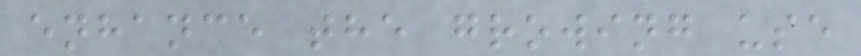enhance the growing use
